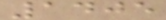1405
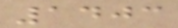1403
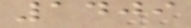1409
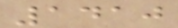1410
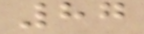87
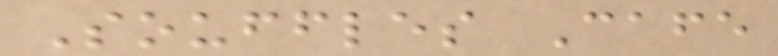Souffles Cafe
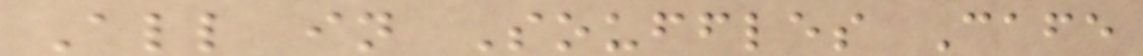All in Souffles Cafe
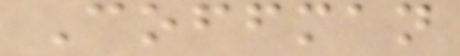Coffman
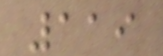119
